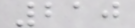210
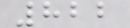822
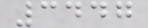3447
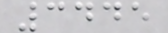3445
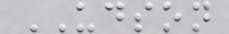UDSON
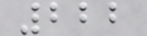222
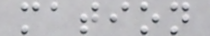mation
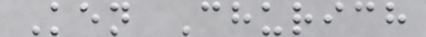Ken Churich
